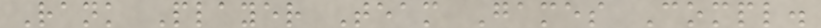Rank Player Team Games Compl.
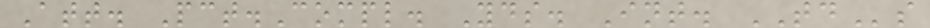Att. Pct.Compl. Yds. Int. TDs
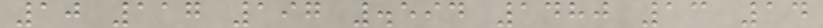10 117 197 .594 1480 13 14
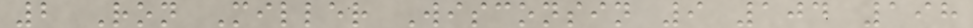2 Ron Miller Wisconsin 9 104 198
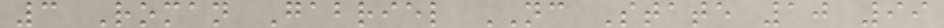3 Roman Gabriel NC State 10 99
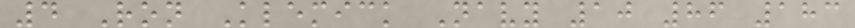4 Ron Klemick Navy 10 86 183
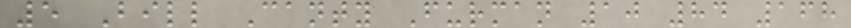5 Bill Canty Furman 10 84 168
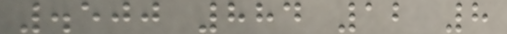.500 884 12 8
